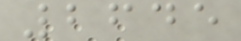2645
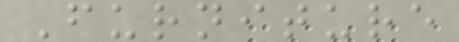Furniture
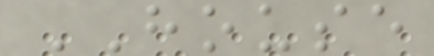HOUSE
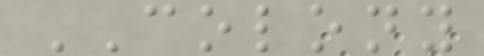COLONY
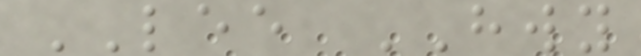LEE HWY
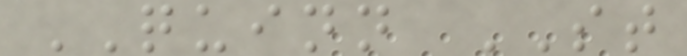QUINN ST
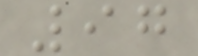97
